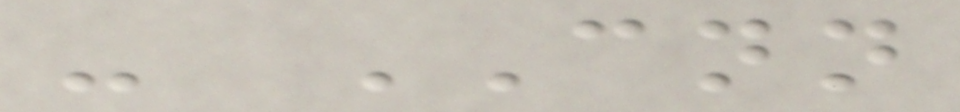- CNN
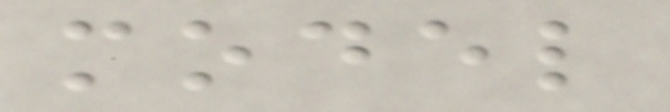model
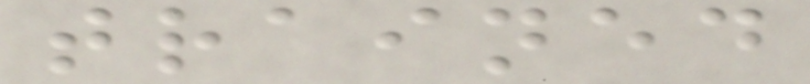trained
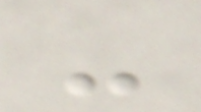-
